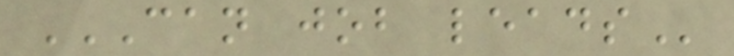CAN JOB LEADS
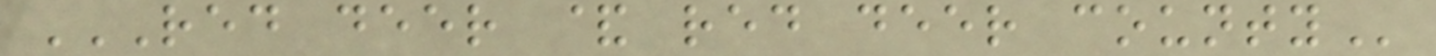RED DEER & RED DEER COUNTY
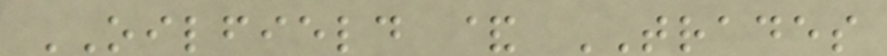OILFIELD & TRADES
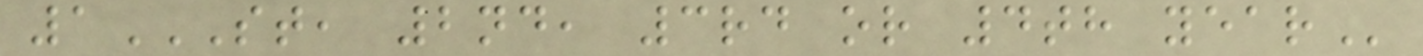1ST, 2ND, 3RD OR 4TH YEAR
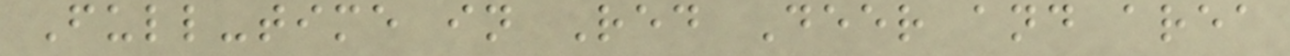Full-time in Red Deer and area
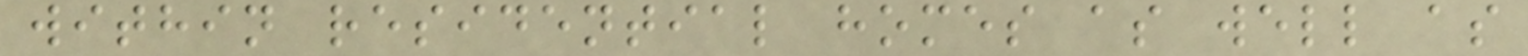within residential homes as well as
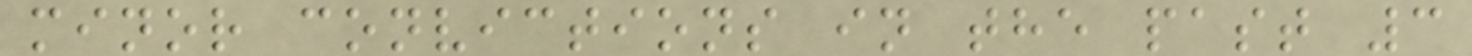minor convictions in the past 3
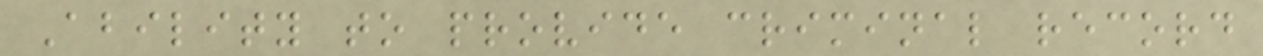Ability to provide criminal record
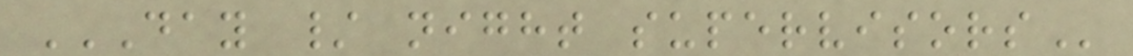DAY / NIGHT SUPERVISORS
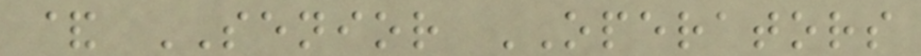& SENIOR OPERATORS
